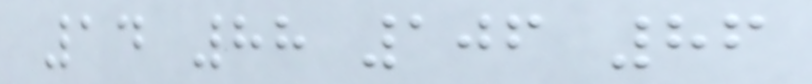14 88 106 86
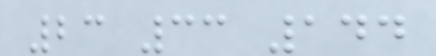23 33 144
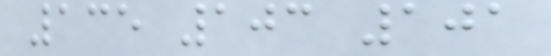135 103 101
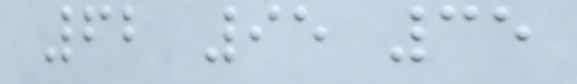62 95 35
